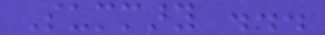Summary ...
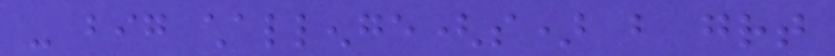- big challenge(s) but great
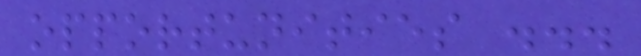opportunities ...
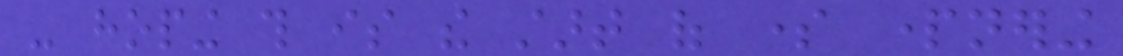- hoping this is the start of some partnering
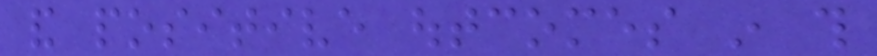and positive outcomes in this
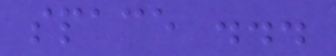space ...
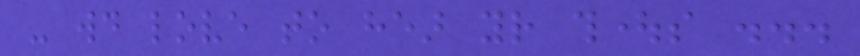- would love to hear your thoughts ...
